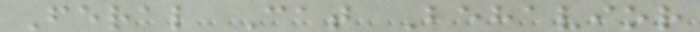Feral Cat Behavior
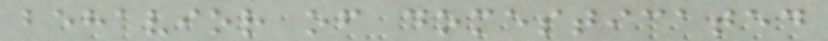behavior of domesticated
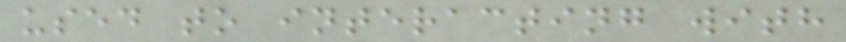used to interacting with
